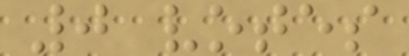0 votes
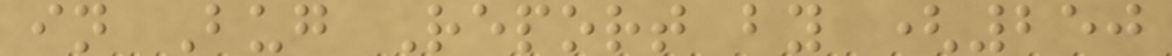in Bug Report by (250
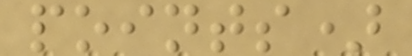points)
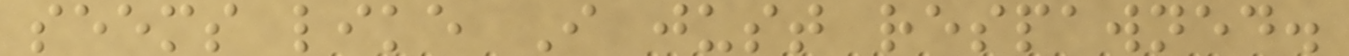seems like I just respawned.
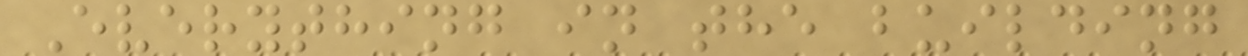Everything in the building
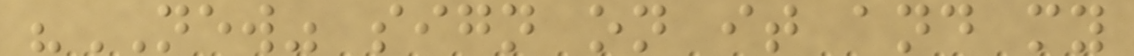"NEW" sign on it and my
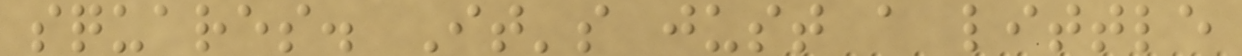squares. It's just a little
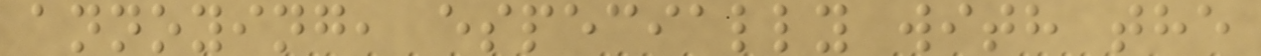annoying, especially with the
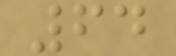64
